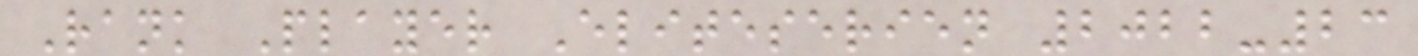Rank Player Eliteserien 2022-23
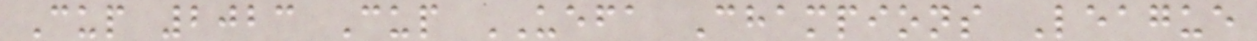Cup 2023 Cup UEFA Champions League
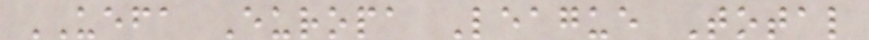UEFA Europa League Total
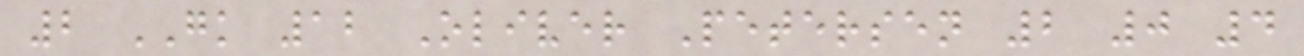2 GK 12 Oliver Petersen 2 0 4
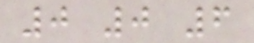0 0 6
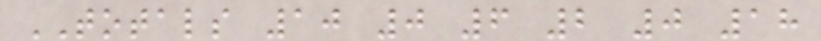TOTALS 10 0 6 2 0 18
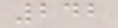242
